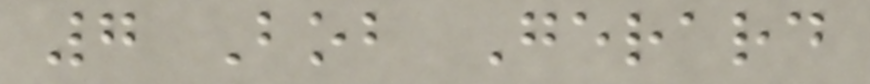7 Bob Gerard
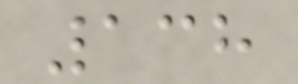138
